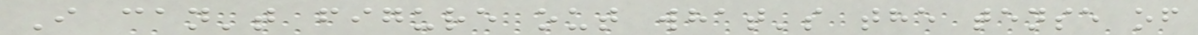I can't figure out what's the tense of
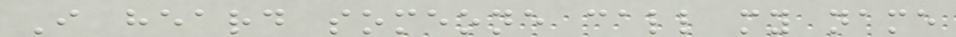I heard someone call my name
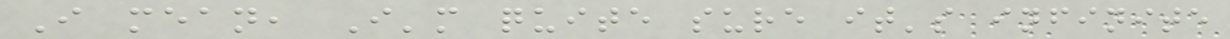I mean, I'm quite sure it's infinite
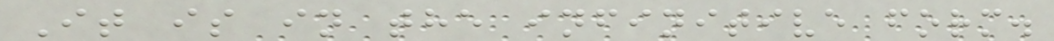It is in the infinitive form.
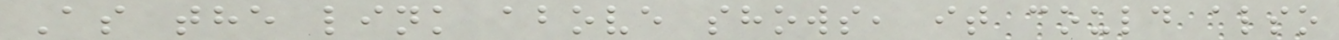As the link above shows, it could also
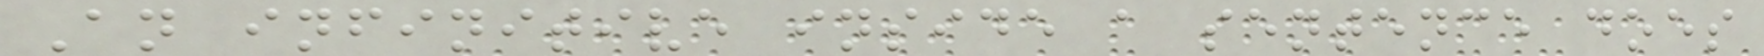An infinitive inside a sentence does
